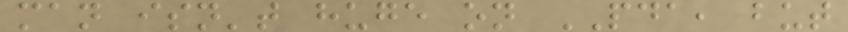man isn't huge on PDA, but
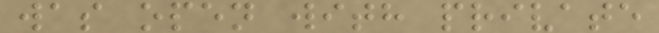was open with private
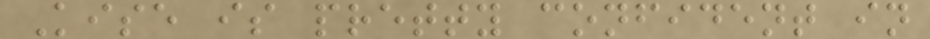Kise is pretty confident in
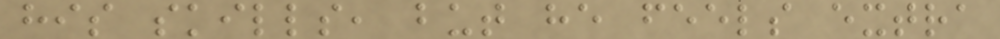his skills, but he feels extra
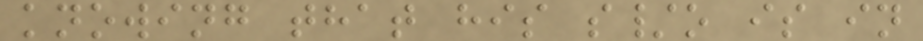knowing that his s/o is in
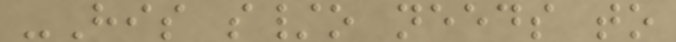-His s/o needs to
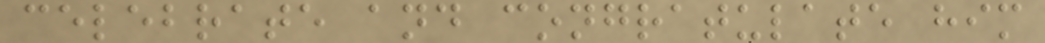celebrate and congratulate him
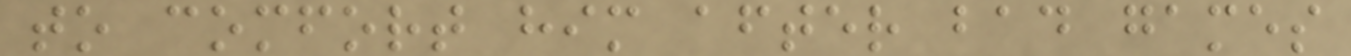to comfort him after bad games
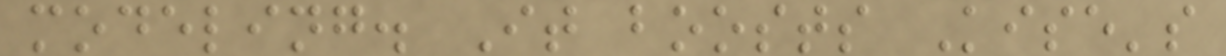modeling. It boosts Kise's
